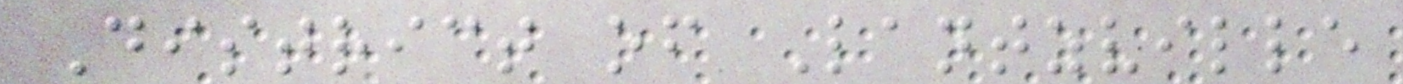District of Lantzville
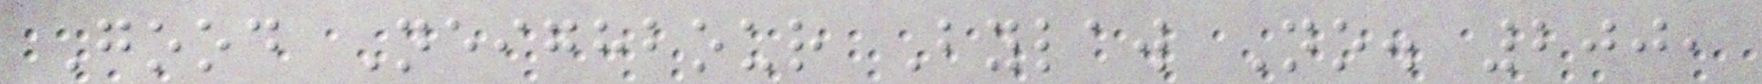Good Neighbour Bylaw No. 200,
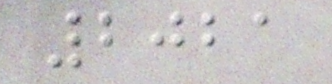2021
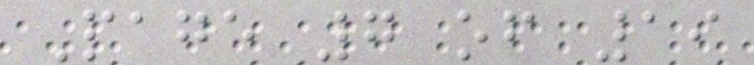Page 7 of 19
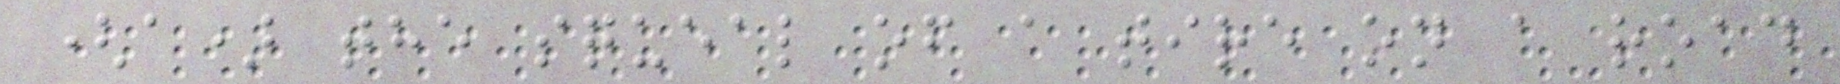(a) the squeal of a tire on a road
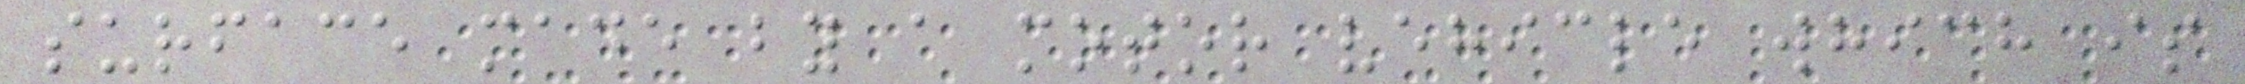surface made by a motor vehicle which is
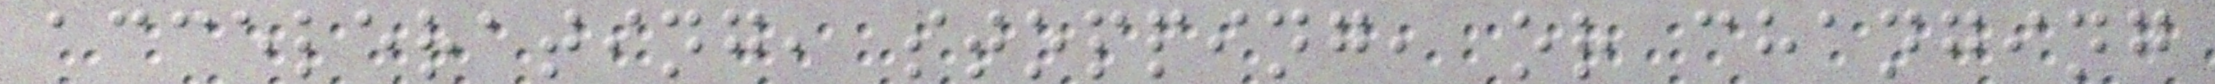accelerating, stopping, or changing
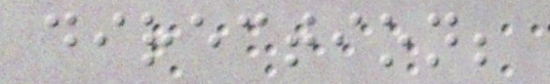direction;
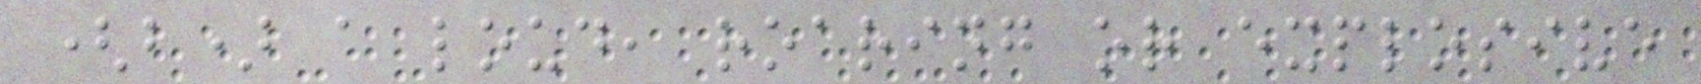(b) a loud, roaring or explosive
